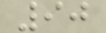90
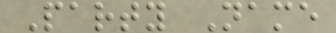Party Name
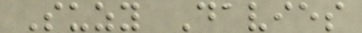Suzy Davies
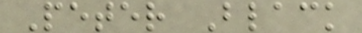Peter Black
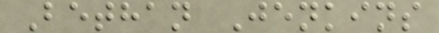Bethan Jenkins
